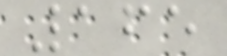165
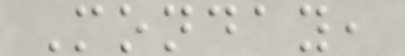Monday,
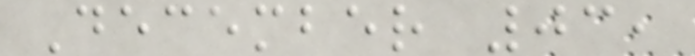December 03,
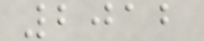2012
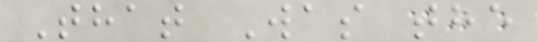That Was the
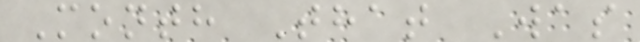Month That Was
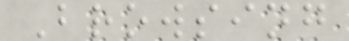Browsing
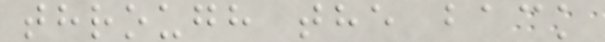through the back
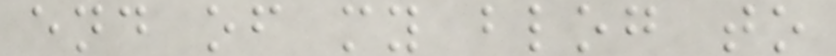end of my blog to
